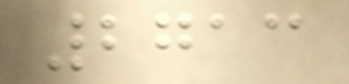2713
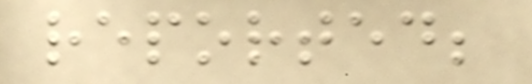reported;
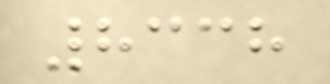8338
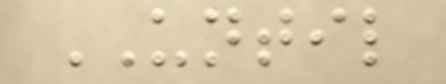UNTIL
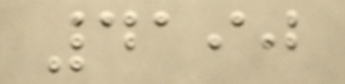4190
